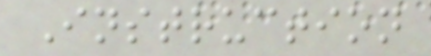Instruction
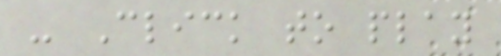- Click to play
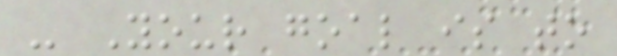- Your goal is to
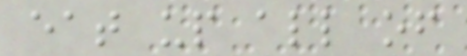eat up all of
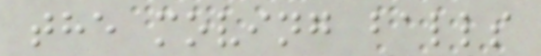the moving balls
